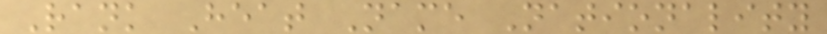Rank Heat Name Nationality
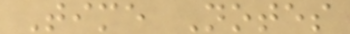Time Notes
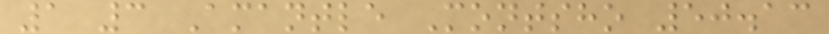1 3 Amantle Montsho 50.13
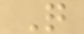Q
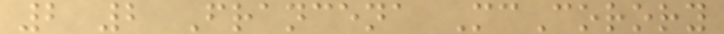2 2 Francena McCorory
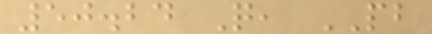50.24 Q, PB
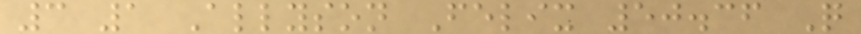3 1 Allyson Felix 50.36 Q
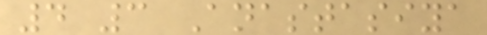4 3 Anastasiya
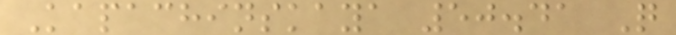Kapachinskaya 50.41 Q
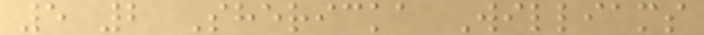5 2 Shericka Williams
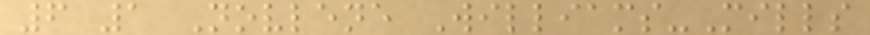6 1 Novlene Williams-Mills
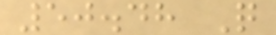50.48 Q
